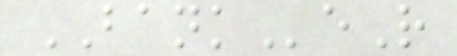BANKeR
